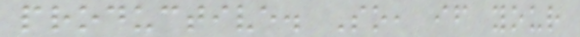productive. So, if your
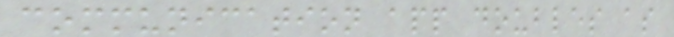communication app doubles as
